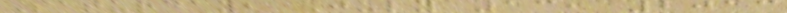Saturday, July 13, 2013
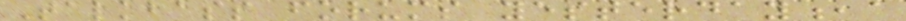Talkbass forums yesterday,a
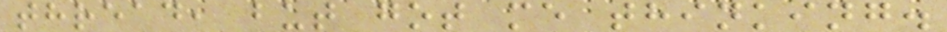thread, but got me thinking.
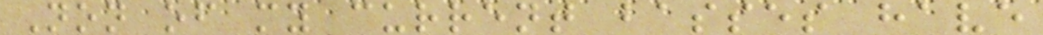Non of my current basses have
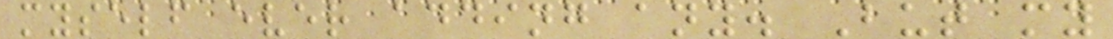myself ever adding any. But my
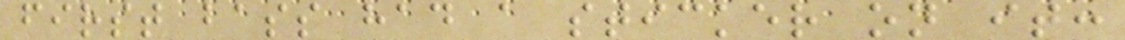first bass had a sticker on it:
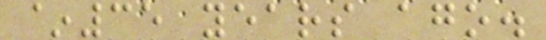~35 years ago.
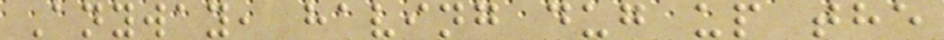Anyway, having dug up the
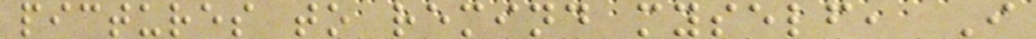pictures to remind myself, I
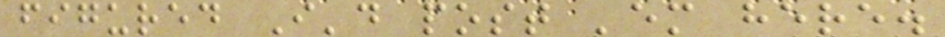figured I'd post 'em here.
